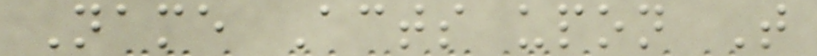Name Acts upon T
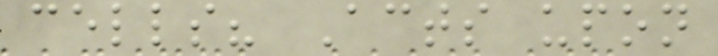cells? Acts upon
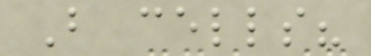B cells?
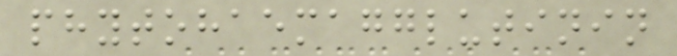phytohaemagglutinin
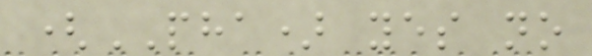(PHA) yes no
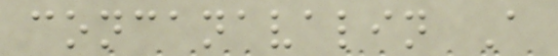concanavalin A
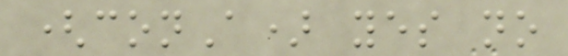(conA) yes no
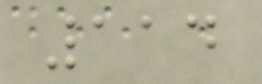114
